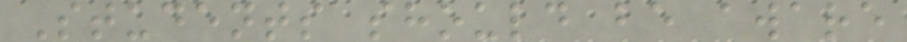Students should be aware
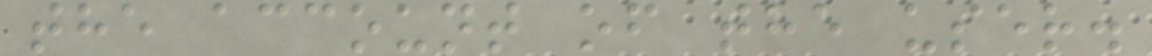the account of the user.
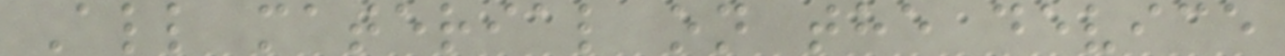All material on the device
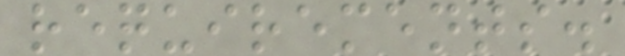requirements.
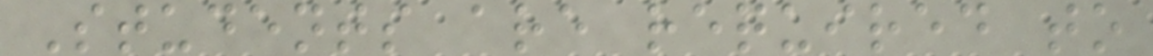Students are required to
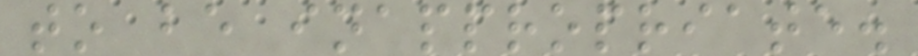to be inappropriate.
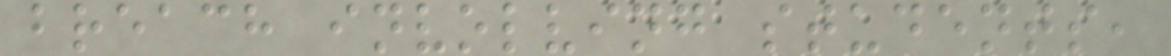breach involving students,
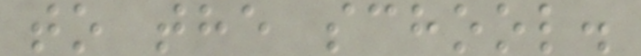to the school.
